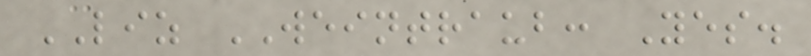LIZ WEINTRAUB: Yes.
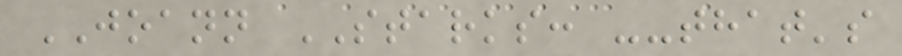JOANN STARKS: --that's
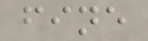fine
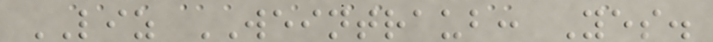LIZ WEINTRAUB: Yes.
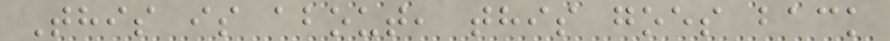This is about, this goes back
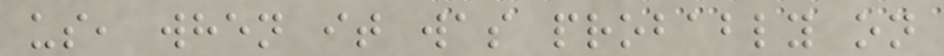us, when it was probably on
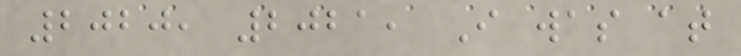2020, 2021, I was at
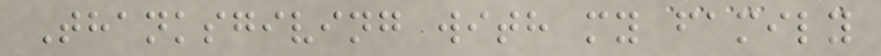Thanksgiving with my family
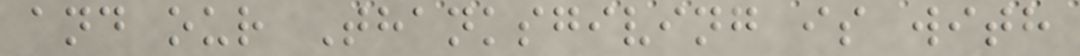and our Thanksgiving is with
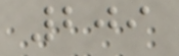209
